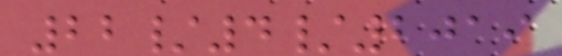22/4/2019
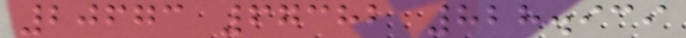20673 67382 828.939
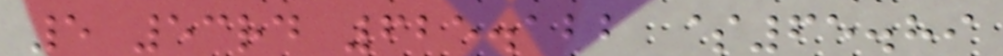5 53rd 625.122 $65.89
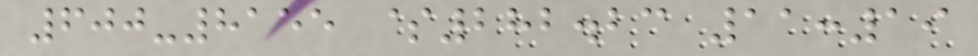600-8155 $282.23 11:19
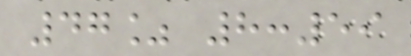47% 8:59
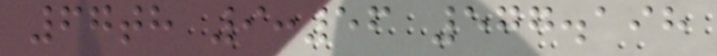67th 9:56 577.198
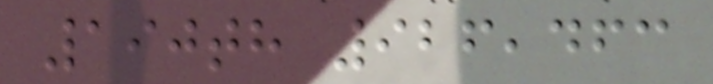190th 926,463
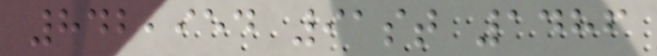842,954 91st 1486
